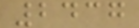2437
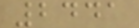2441
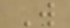W
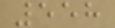558
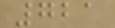721
